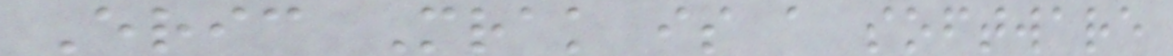Eric Mrak is a software
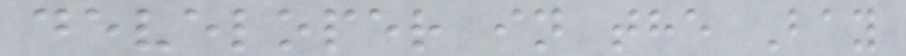developer in the Bay
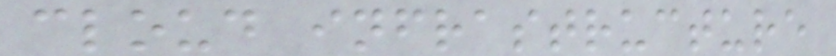cloud infrastructure
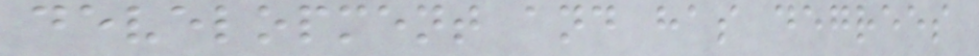development and has degrees
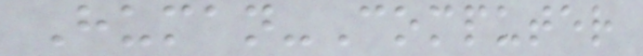Human-Computer
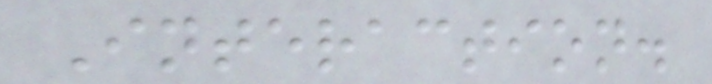Interaction.
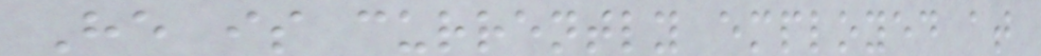He is currently employed at
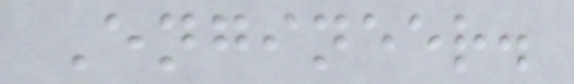Engineer.
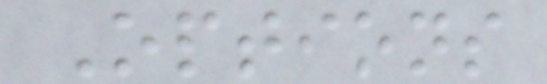Options
